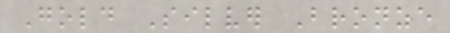Gold Silver Bronze
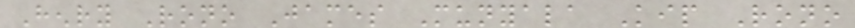Henry Rono James Munyala Kip Rono
